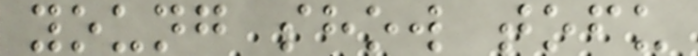young show tofu
